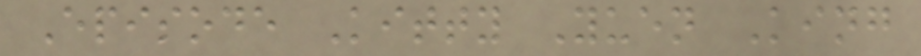Episode Kitty Yuen King
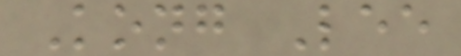Kong Lee
